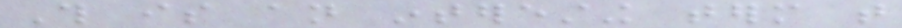This is an interesting term that
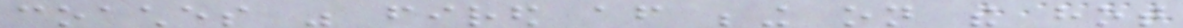coaches was fired after being on the hot
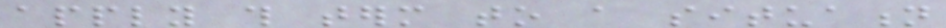apply this term to a situation
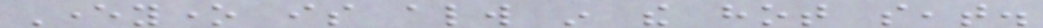Everyone is always in the hot seat.
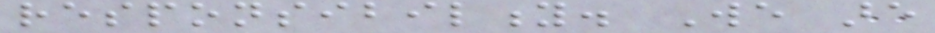responsibility. We are
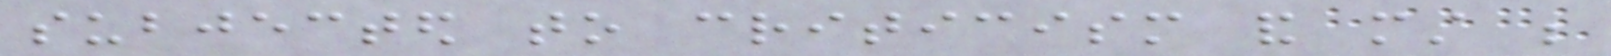subjected to criticism and must be
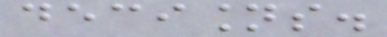decisions.
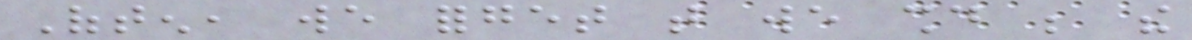Often, we forget that we should be the
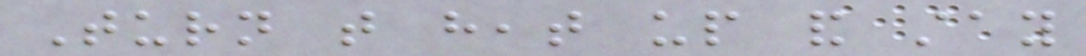Turn that heat up and stay
